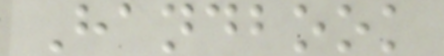Handbook
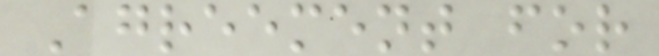Agreement for
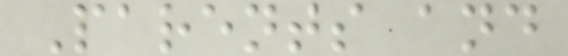Parents and
